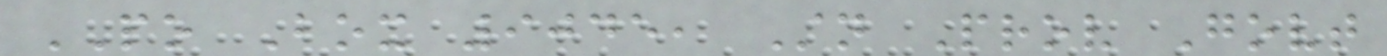PO Box 9045, Stn Prov Govt
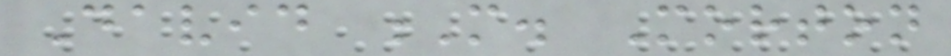David M. Morton
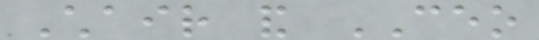Chair and CEO
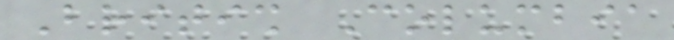British Columbia
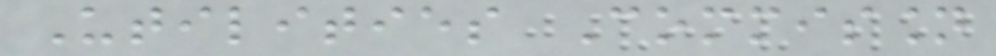Utilities Commission
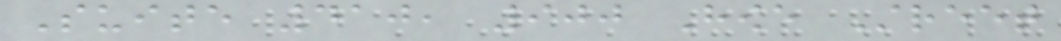Suite 410, 900 Howe Street
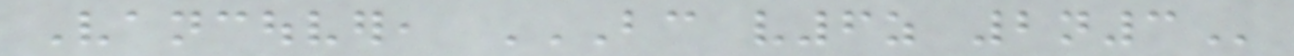Vancouver, BC V6Z 2N3
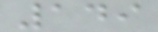149
